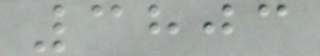3803
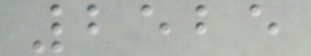2525
